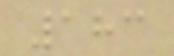183
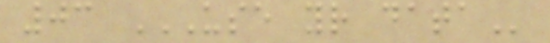03 USE YOUR DATA
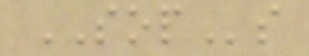SOPs
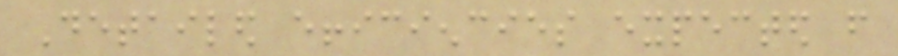Detailed efficiencies expected from
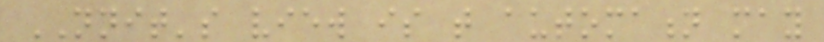NNIT's view is that automation may
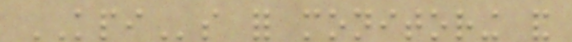KPIs for monitoring and
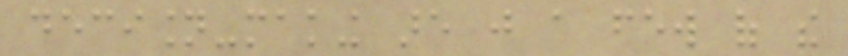decision-making are just a few of the
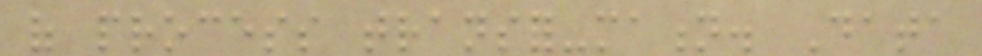of process transfor-mation. Data
